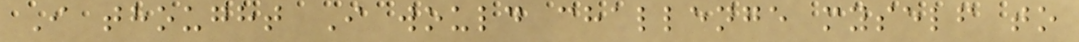I thought I would challenge myself to
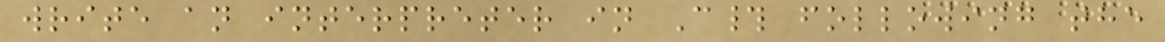write an interpreter in C# following the
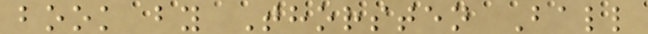book by Thorsten Ball
